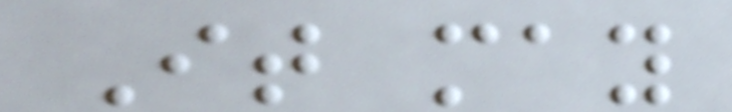It may
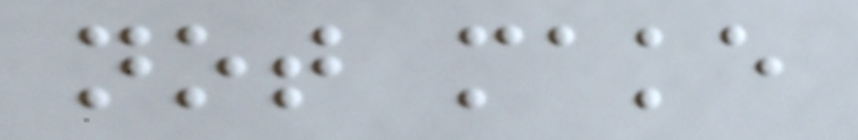not make
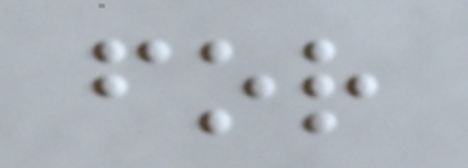for
